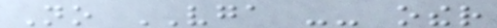No VGA -- other
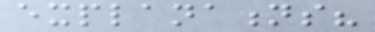explanations?
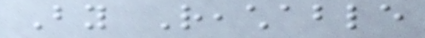By Reachable
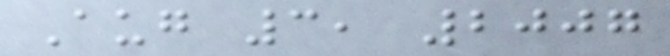Aug 3, 2007
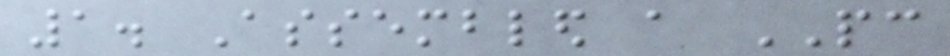1. Assembled a PC
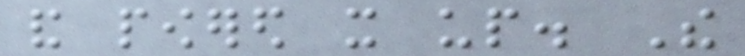and powered it up. The
